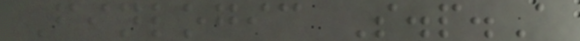Finlogic S.p.A
